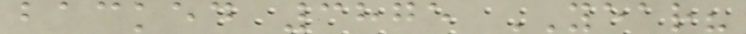backed 3875 YEAR?
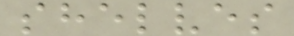shelves
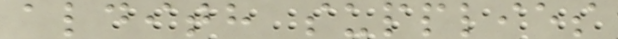aldith supplies
